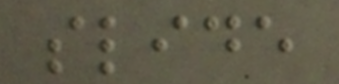slide
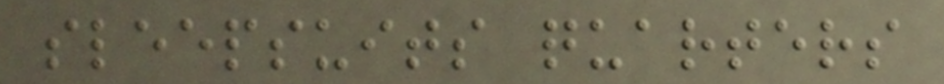sleepsuits quarters
